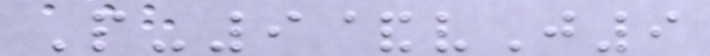P-9&vJ9
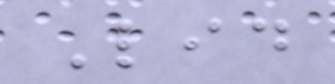Lid
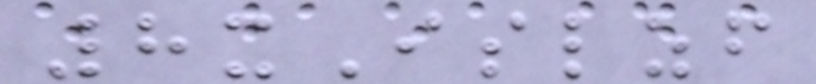8xIslzf
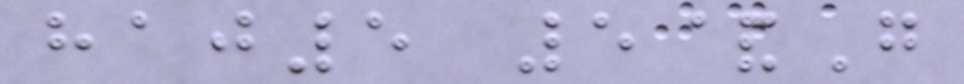haj5 5&G
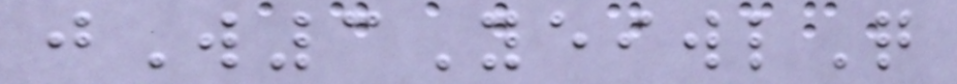jW3YeiwlQ
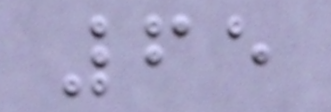65
